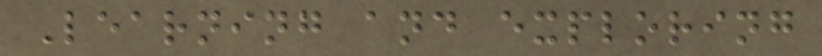Learning and exploring
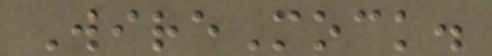WireMock.
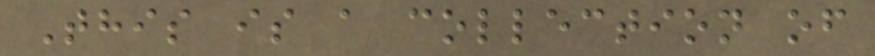This is a collection of
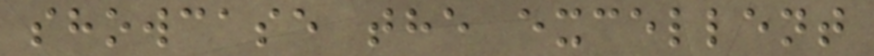showcase the excellent
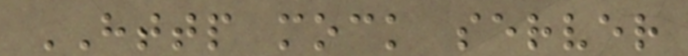HTTP mock server
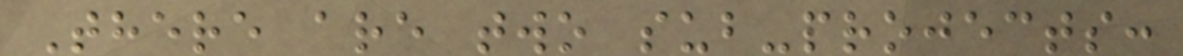There are two sub-projects:
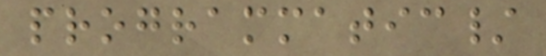programmatic/
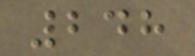248
